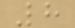8
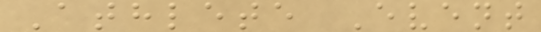Athlete Event
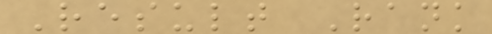Result Rank
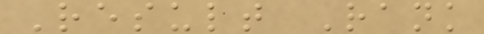Result Rank
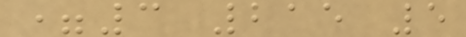=3 215 5
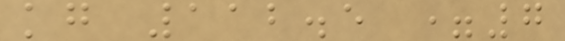kg 112.5 =7
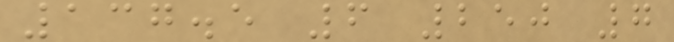137.5 6 250 7
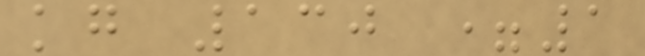kg 130 =1
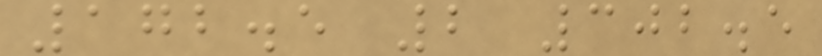172.5 2 302.5
